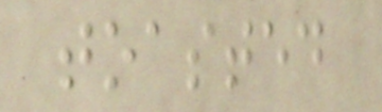toasted
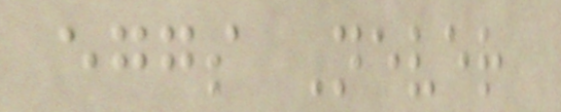eggs Never
